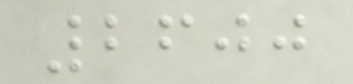2600
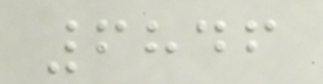6846
